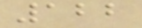122
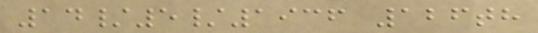14/5/1936 126th
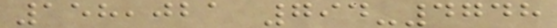158,021 794-4748
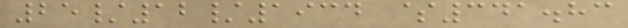25/12/1934 $341.83
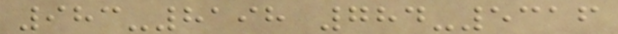983-8198 784-5316
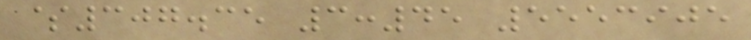$307.35 3:45 5553905
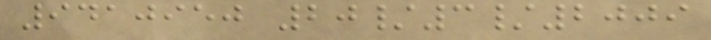9410950 20/3/2009
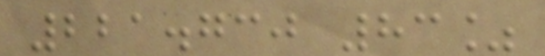221.730 83%
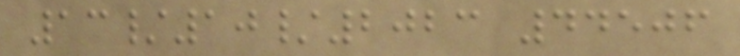13/10/2023 44506
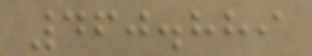460.889
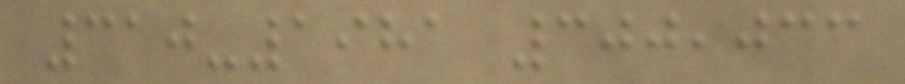310-1981 300,033
